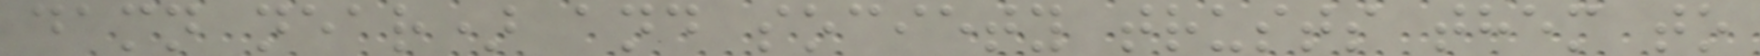damn near) and society trusts them to
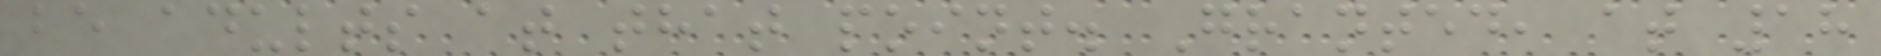be adults at that point. Granted, at 18
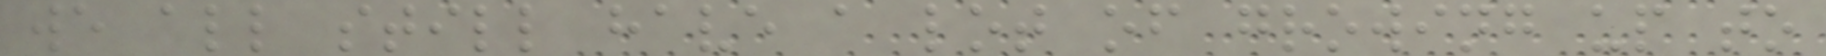we all still have a lot of growing up to
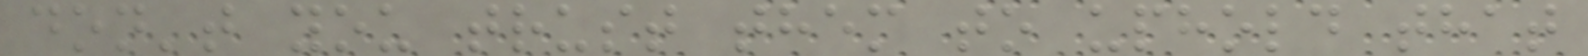don't you trust them to uphold that
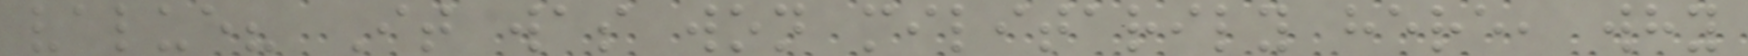value? It was won militarily here, why
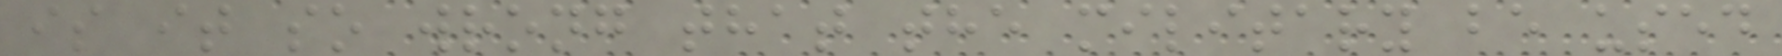is it so wrong that the military be used
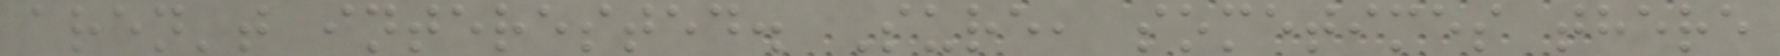aren't interested. Sure, sometimes there
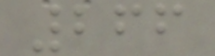266
